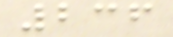236
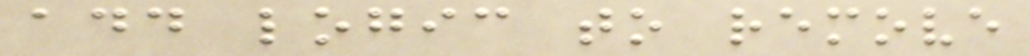add logic to remove
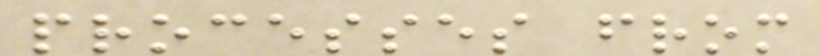processes from
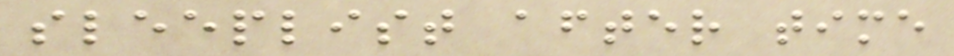sleeplist after time
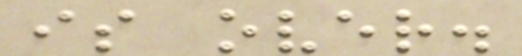is over.
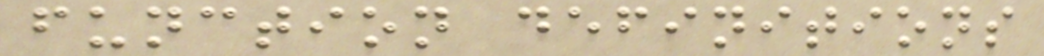function definitions
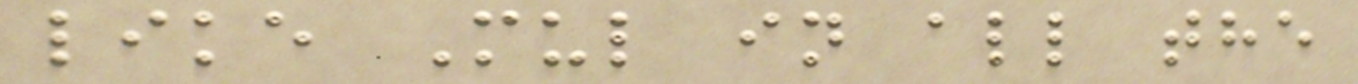like Mul in all the
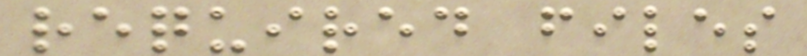required files
